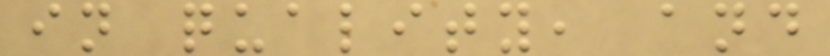in quality, and
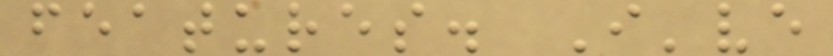features. I've
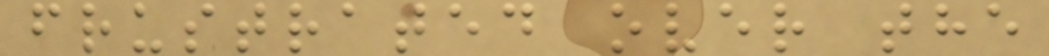frustrated over the
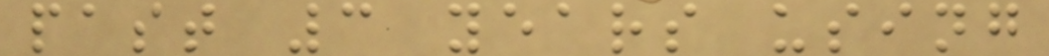past 3 years using
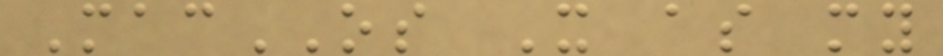MacOS X as my
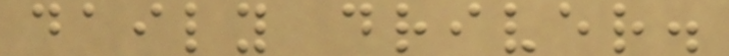daily driver.
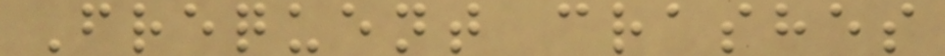Frequent crashes
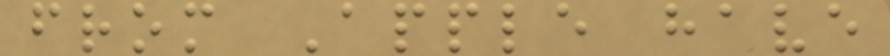from Apple have
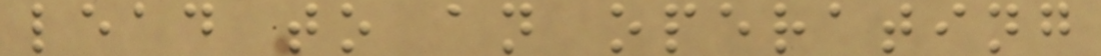lead to an operating
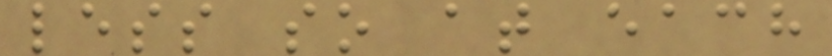less so at each
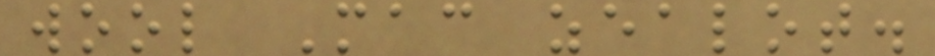wool Mac zealot.
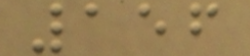156
